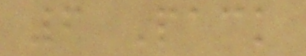6 Pack
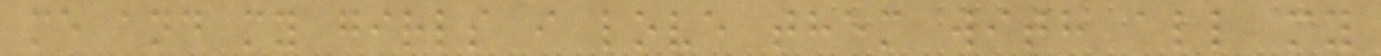me and my girls i love them with all my
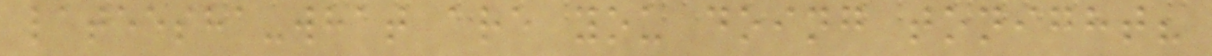lateesha-what are you doing tonight?
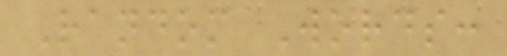Random Words:
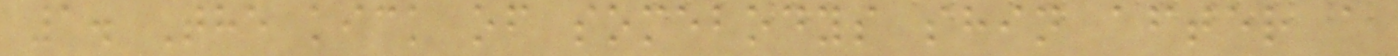1. The kick of somebodys shin after a
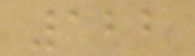122
